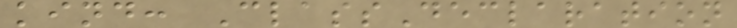kind: ClassDeclaration
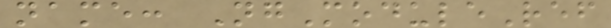name: NgModuleRef
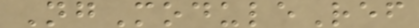NgModuleRef
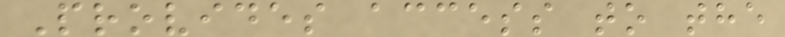Provides access to the
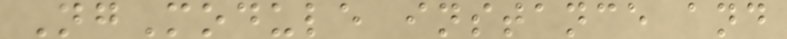NgModule instance and
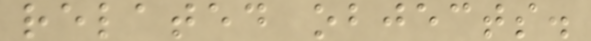related objects.
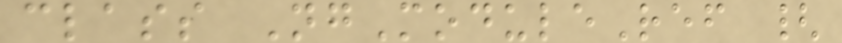class NgModuleRef {
